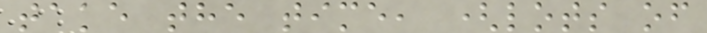take the time, (lots of
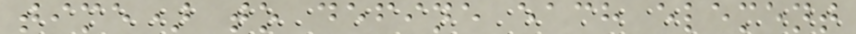time) to define each element
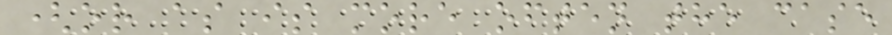(or as is more often the case
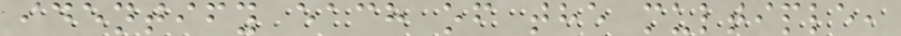identify each of the multiple,
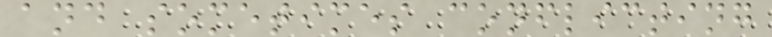and sometimes conflicting
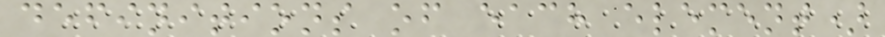definitions of each element)
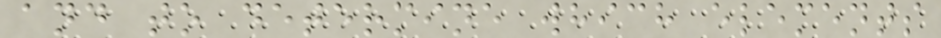and to determine which elements
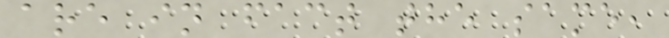are in fact the same,
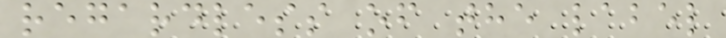regardless of the label
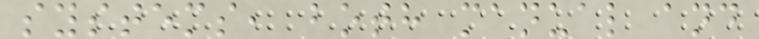systems, both manual and
